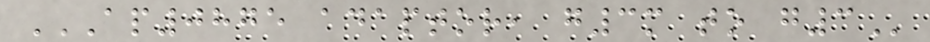AP0875 ADAPTOR, G3M TO G3
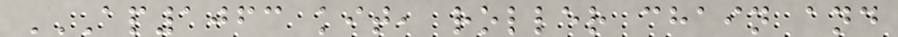AP1063 KIT, ROLLER CHAIN AND
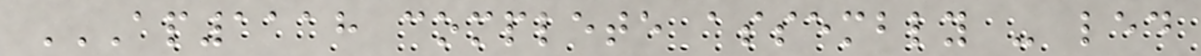AP1118 COMPLETE ASSEMBLY - LED
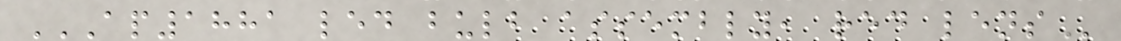AP1881 LED BULB ASSEMBLY, RED LENS
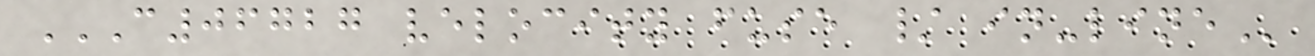C06727 VELOCITY FUSE / IN-LINE
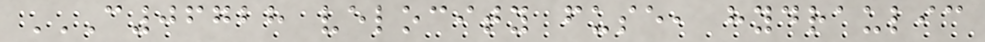C06728 VELOCITY FUSE, HYDRAULIC
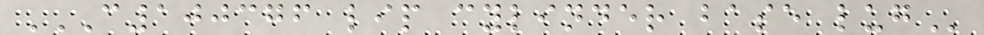C100376 LIP CYLINDER BASE LUG
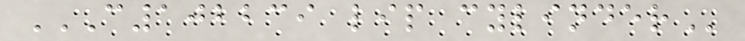C102239 LIP CYLINDER
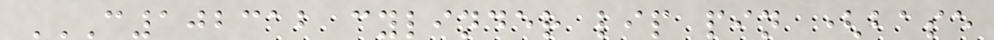C102312 CYLINDER LIP PIN (BASE
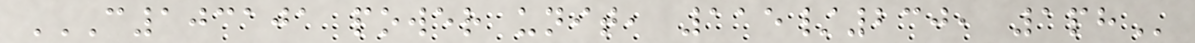C103101 POWER UNIT, 115/230, 1PH
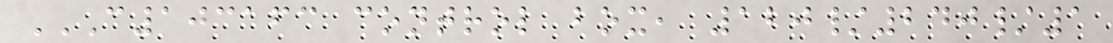C103163 CONTROL BOX, 120/240/1
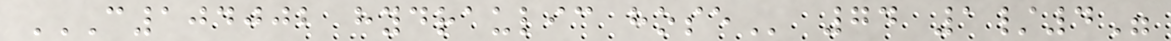C104002 HYDRAULIC HOSE 74 1/4"
